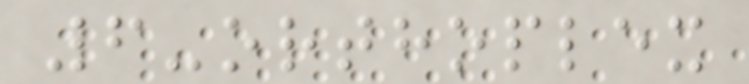6-orthoplex
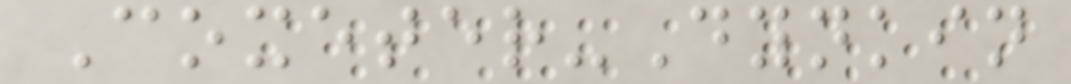Coxeter-Dynkin
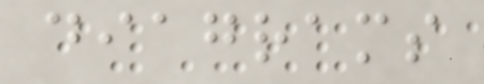diagrams
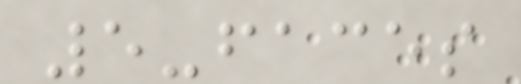5-faces
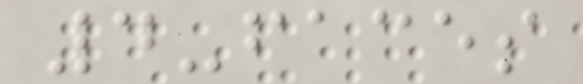4-faces
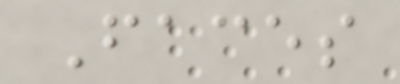Faces
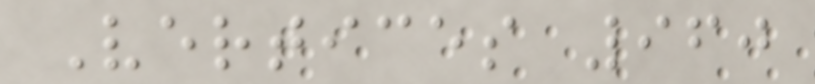Vertices 960
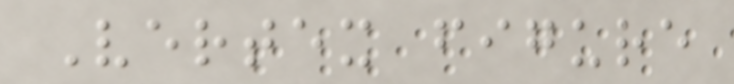Vertex figure
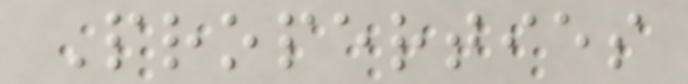Properties
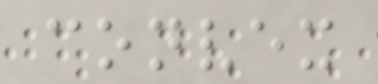convex
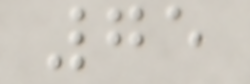75
